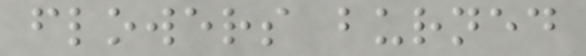flowers burned
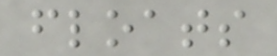floats
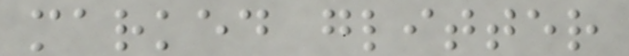marked glitter
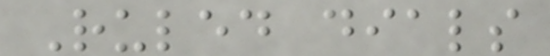Ruled dials
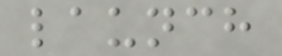launch
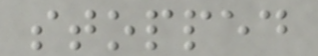stopped
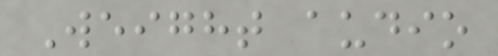Weight audio
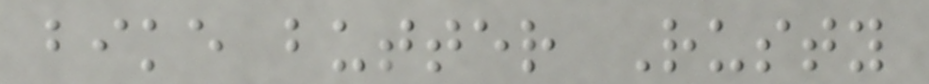bike butter Rusty
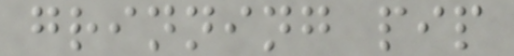grinning pip
